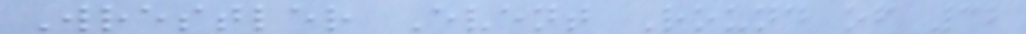Wrestler Event Round of 32
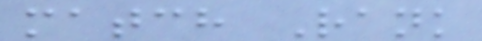match Rank
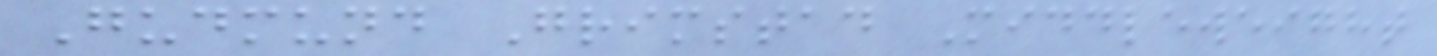Gudmund Grimstad Middleweight
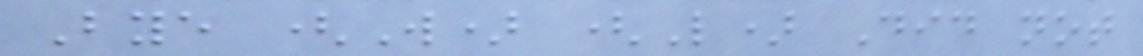Bye (W) (L) Did not
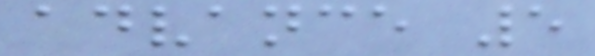advance 5
